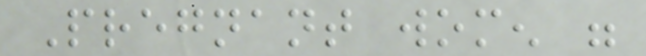Pregnant women were
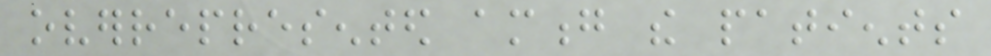overrepresented among the patients
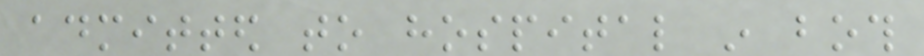admitted to hospital in both
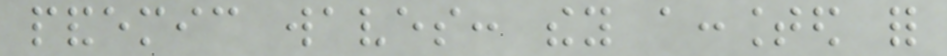pandemic waves: they accounted for
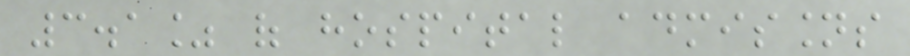3.1% of hospital admissions
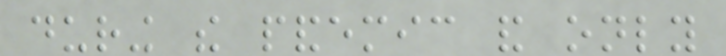during the pandemic and only
